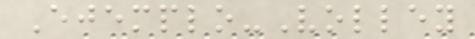Ejemplo-Volley
